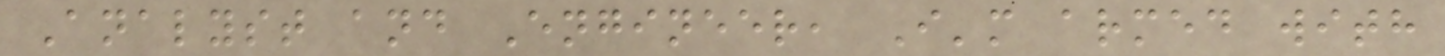Analyst and Engineer, I'm armed with
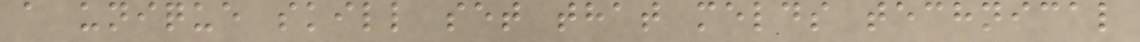a unique skill set that melds technical
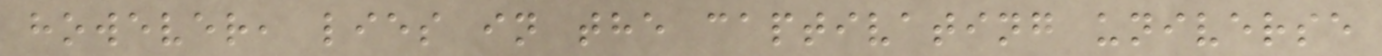however, lies in the captivating universe
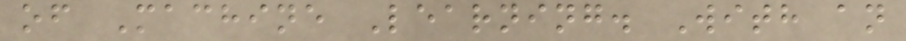of Machine Learning. With an
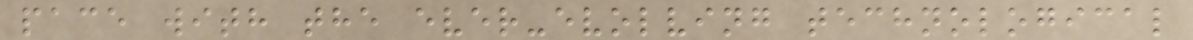pace with the ever-evolving technological
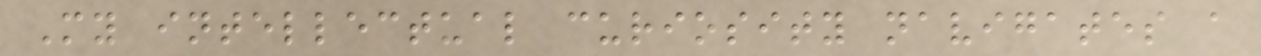My intellectual curiosity navigates a
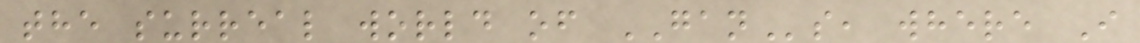the surreal world of GANs, where I
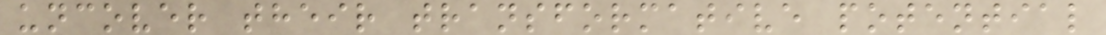uncover their transformative potential
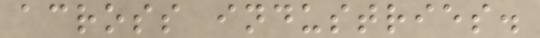across industries.
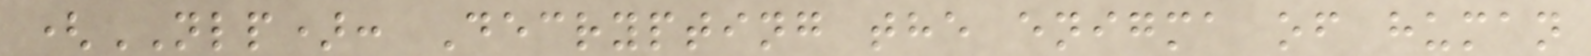(NLP): Decrypting the enigma of human
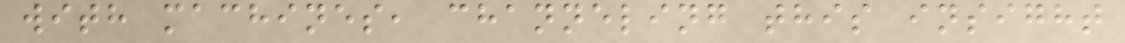with machines, channeling this insight
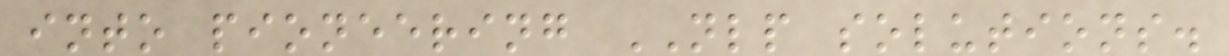into pioneering NLP solutions.
